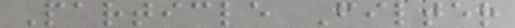Particle Filter
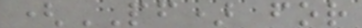(PF) for
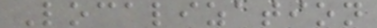Localization
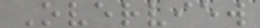Overview
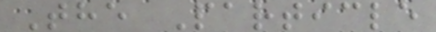The Particle
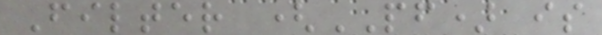Filter (PF) is
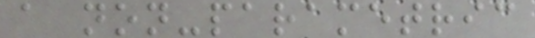a non-parametric
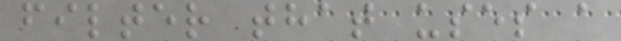filter that uses a
